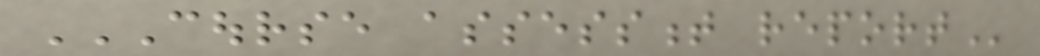COURSE ASSESSMENT REPORT
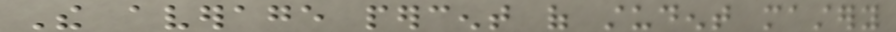The average percent of student mastery
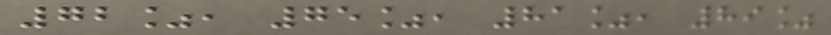72%, 75%, 81%, 89%
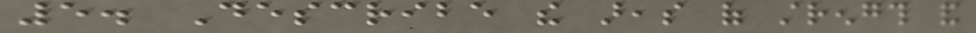5. Describe the areas of strength and
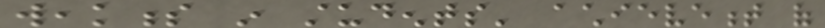weakness in students' achievement of
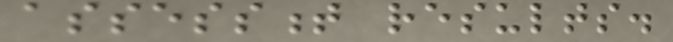assessment results.
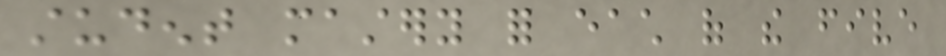student mastery for each of the five
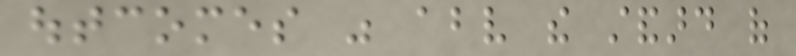outcomes was above the standard of
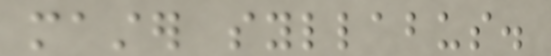master syllabus.
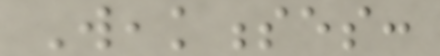Weaknesses:
